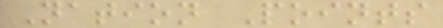Nation Points
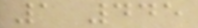1 445
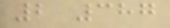2 387
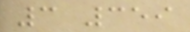3 359
